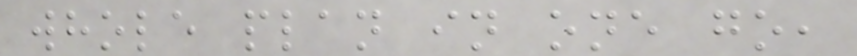whole plan in one go,
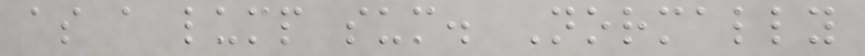as a lump sum. Normally
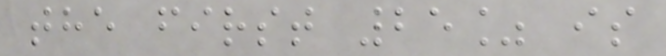the first 25% is
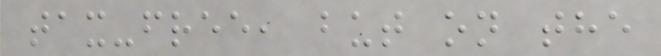tax-free, but on the
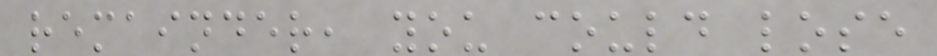remainder, you could lose
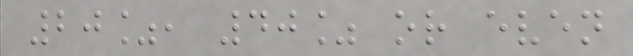20%, 40% or even
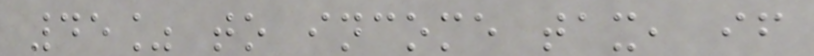45% to income tax, if
